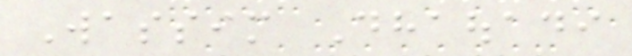Wassim Dhaouadi
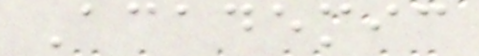Academic
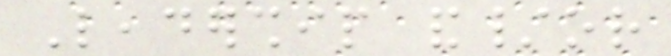Leadership and/or
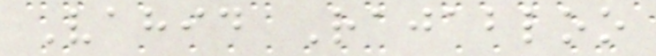Vahid Rajabloo
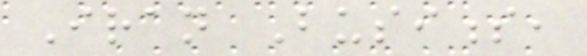Iran Business,
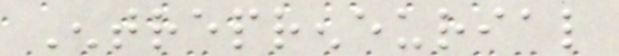Entrepreneurial
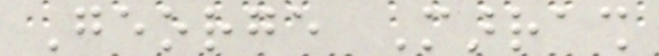George Marrash
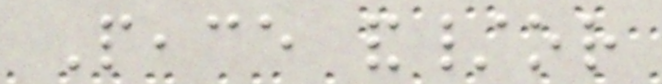Peace and/or
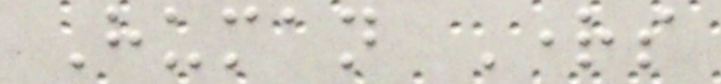Human Rights
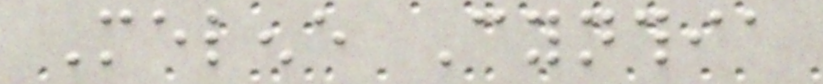Melene Cynthia
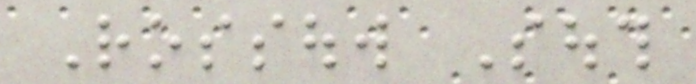Rossouw South
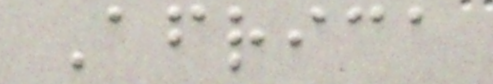Africa
